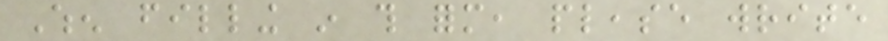When filling in this form, please write
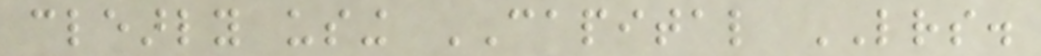clearly using CAPITAL LETTERS.
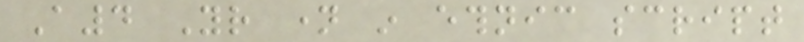A4 Your name in ethnic script
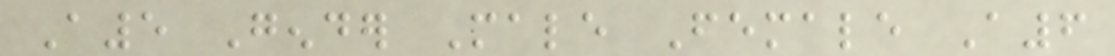A5 Gender Male Female A6
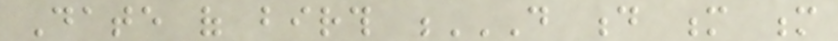Date of birth D D M M
